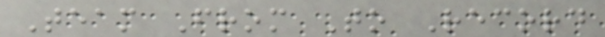Team From To Record
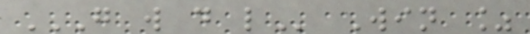G W D L Win %
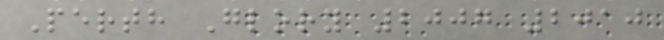Perth Glory 2007 2010
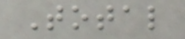Total
